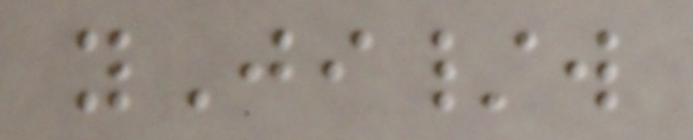yJi/w
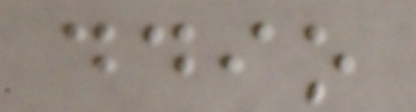ddio
